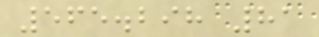565.298 81
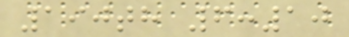190th 6:10
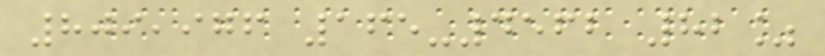809,976 165-4562 82%
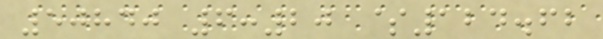50840 6:20 $124.62
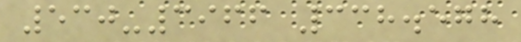530-3966 338.578
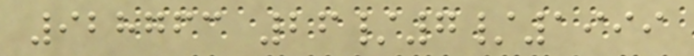928763 26/7/1999
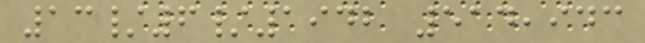13/6/1942 514,943
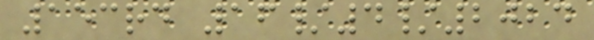153rd 16/4/2024
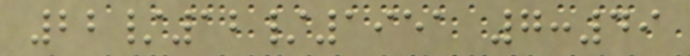22/12/1951 7:49
